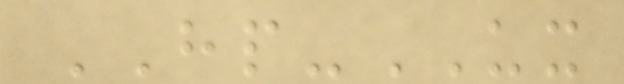HP-UX
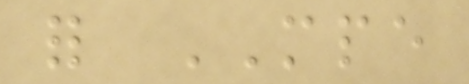for MPE
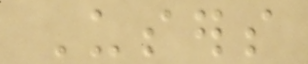Users
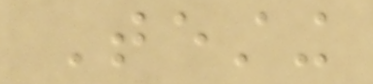Testing
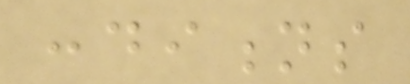conditions
